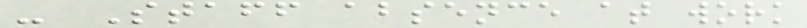- Staff absence at work
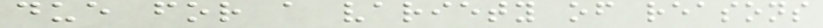due for a variety of reasons
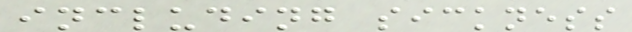including sickness
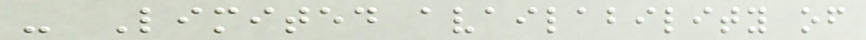- Limited availability of
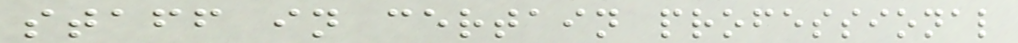staff in certain professional
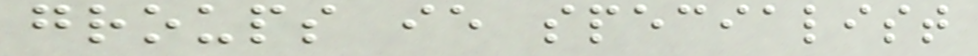groups ie specialist
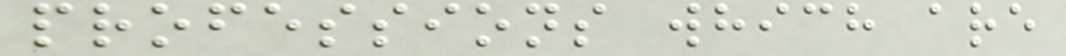professions which are
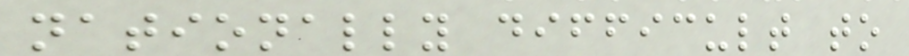nationally difficult to
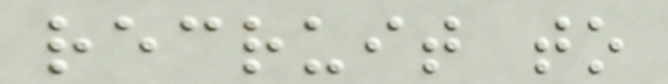recruit to
